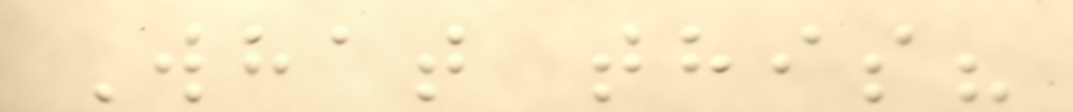What this?
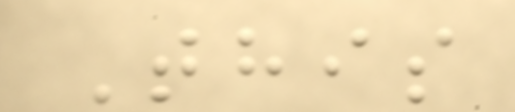This
